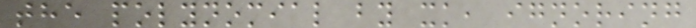the polynomial by xk, ignoring
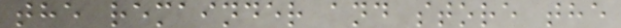the remainder and store the
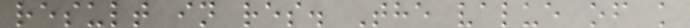result in res. The value of k
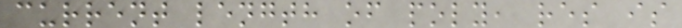current length of poly, res is
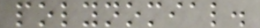polynomial.
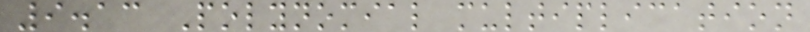9.13 Polynomial multiplication
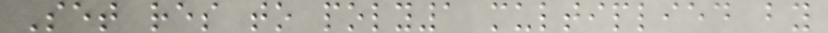Set res to poly1 multiplied by
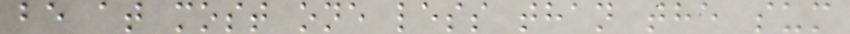be at most one less than the sum
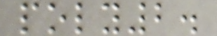poly2.
